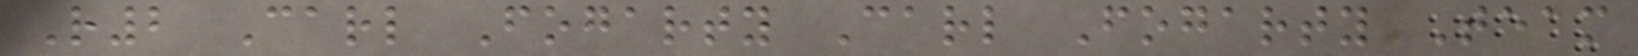R2 Carl Fogarty Carl Fogarty Team
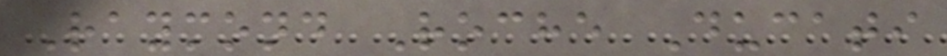Raymond Roche Ducati
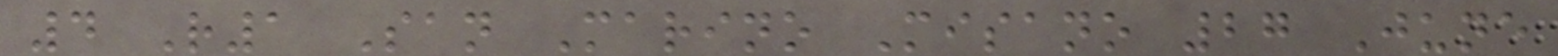4 R1 San Marino Misano 27 June
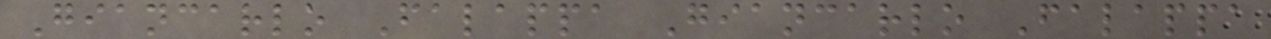Giancarlo Falappa Giancarlo Falappa
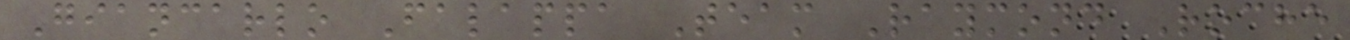Giancarlo Falappa Team Raymond Roche
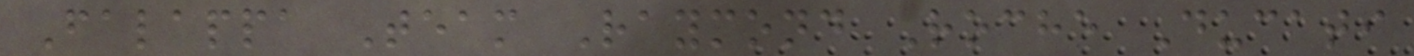Falappa Team Raymond Roche Ducati
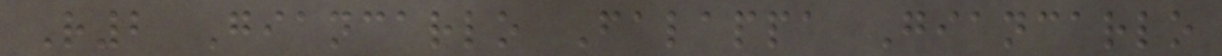R2 Giancarlo Falappa Giancarlo
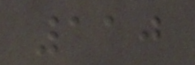110
